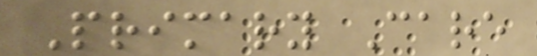Primary Care
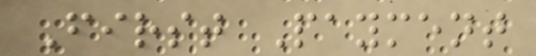First Payment
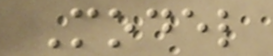Model
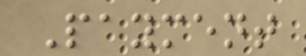Payment
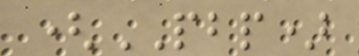(PBP)
